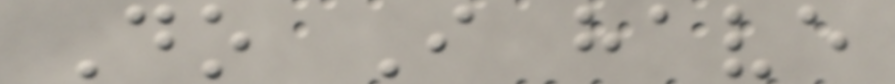Do I have
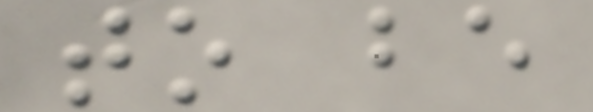to be
